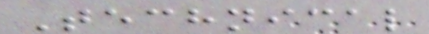Technical
